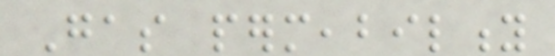Gas permeability
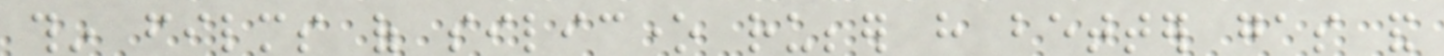thin films of silicone rubber have better gas and
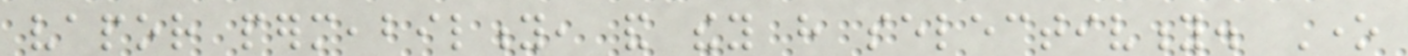vapor permeability, and they have selectivity. One
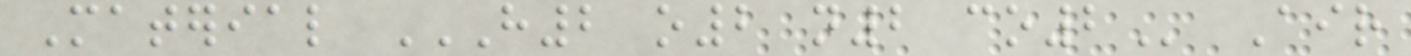Material H2 O2 N2 CO2 Air
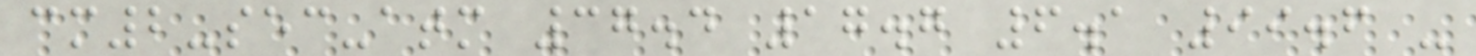cm2-sec-atm 37.4 17.7 6.1 99.6 -
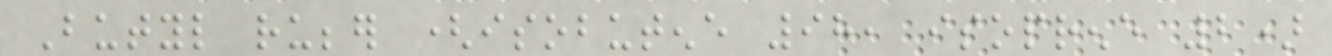Butyl rubber (isobutene 98, isoprene 2)
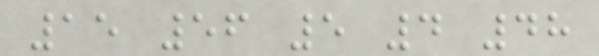15 56 5 4 48
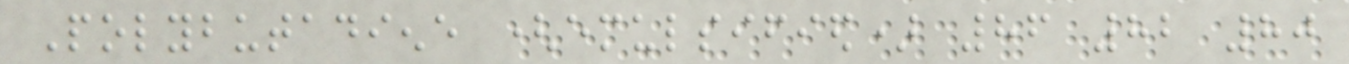Polybutadiene (emulsified) 86 82 80
